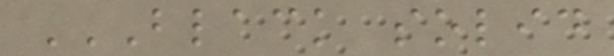BLACK SOLID
